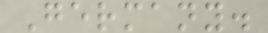Germany.
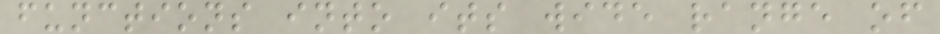functions into its wide range of
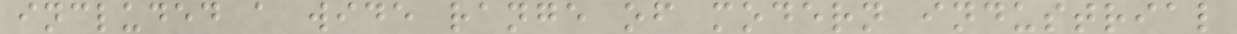included a wide range of modern industrial
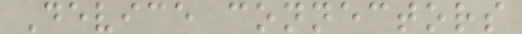Device connectors
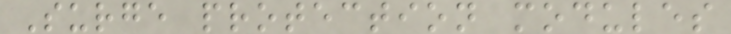Surge protection modules
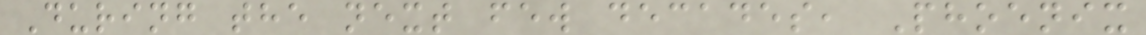During the next few decades, Phoenix
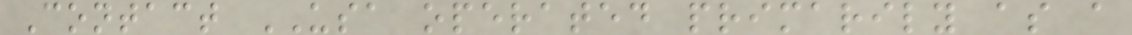Contact USA operated primarily as a
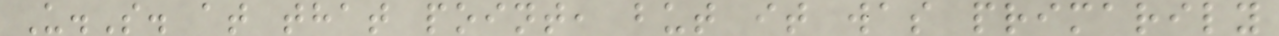U.S. at that point, but it was primarily
